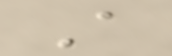A
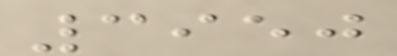3950
